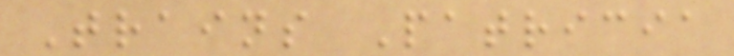Trains Patricia
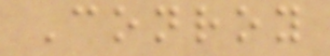Conroy
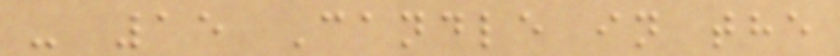- 15 Candle in the
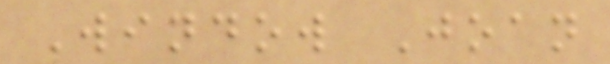Window Joan
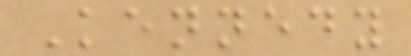Kennedy
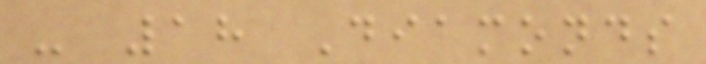- 18 Diamonds
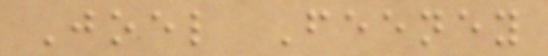Joel Feeney
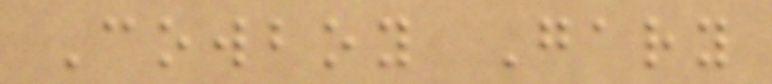Cowboy Gary
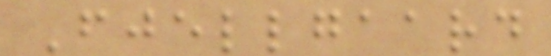Fjellgaard
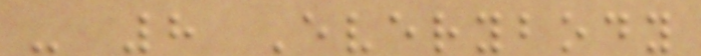- 8 Everybody
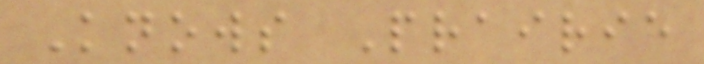Knows Prairie
